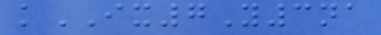kIX7Y3na
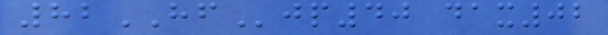82HFjp40 dax02
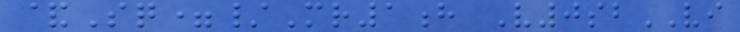&Sq=/Mr1h V0sbVI
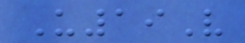U19V
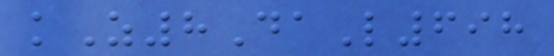kZ8DaL698
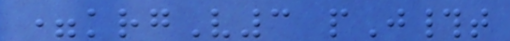=krgV3 pJ#t
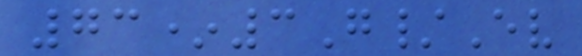73*3G/Ev
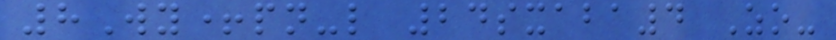8Wy+pn-l 24sxaba4 Zo-
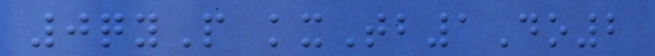0qyP kxTb1Do2
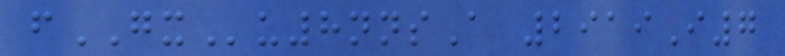fGXu8nnsA 2919I7
